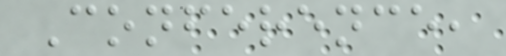Conference,
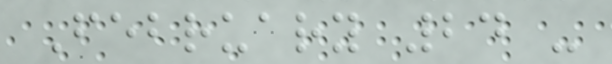February 24 -
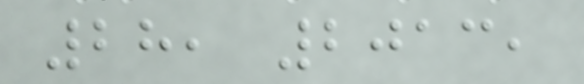28, 2013,
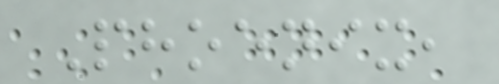Phoenix,
